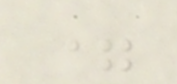=
